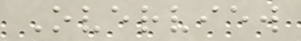Overview
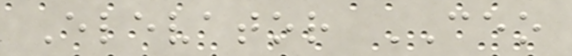Elevator CEO
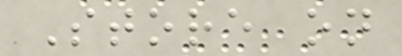Store on
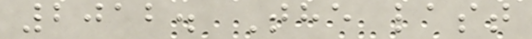2012. The last
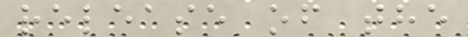release of the
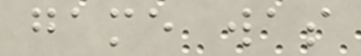game was
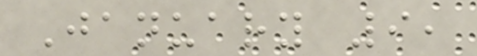January 9,
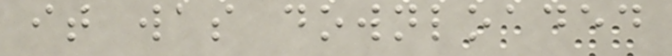it was downloaded
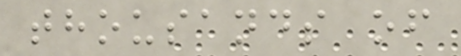thousands of
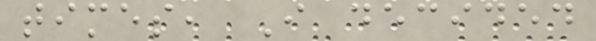times, I decided
